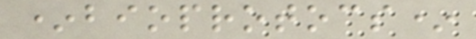*bioprotocs*
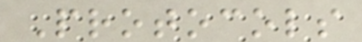Protocols
